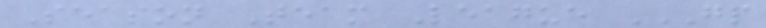Season Team League GP
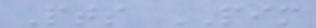Pts PIM
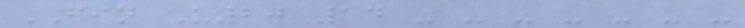FIN U20 14 - - - - - - -
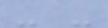- -
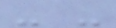- -
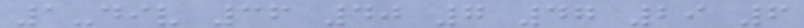1-div 36 40 7 47 29 6
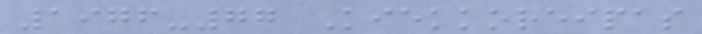1976-77 Kiekkoreipas
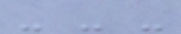- - -
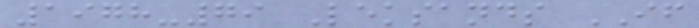1978-79 Leksands IF
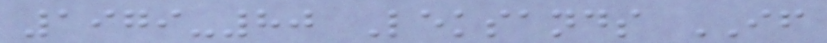1979-80 Leksands IF
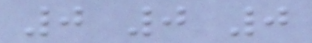0 0 0
